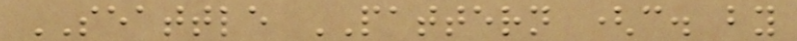SEATTLE PATTERN (c. by
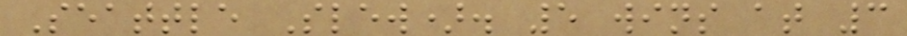Seattle Slew). 5 wins at 3
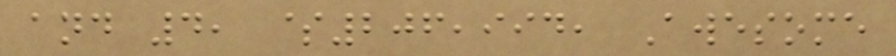and 4, $206,994, Awesome
